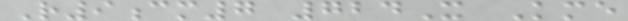R9cm7 724X Kme
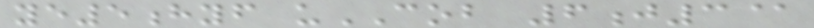ye5hyf uCOB 6j3@
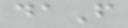daF
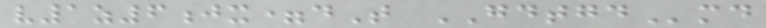v1z6jx=dT GDTGDmd
